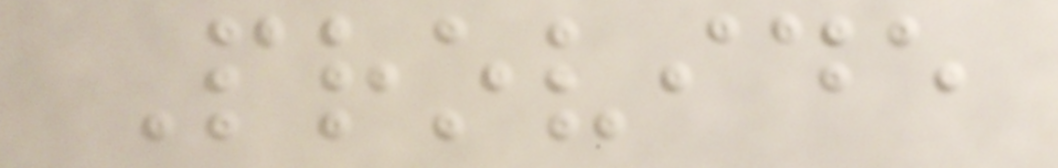Provide
